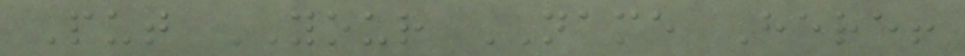Put YOUR NAME Here!
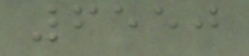6550
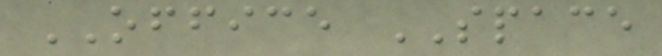OFFICE SPACE
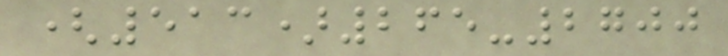(513)265-2700
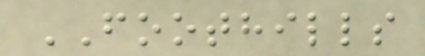FOOTHILLS
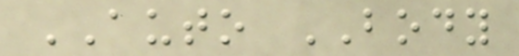AUTO BODY
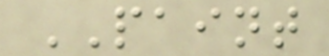PAINT
